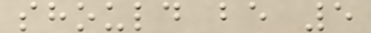should be 5
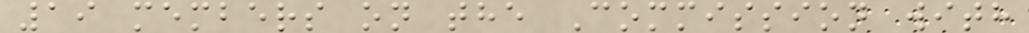19 members on the Commission with
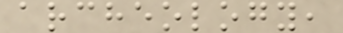archeology,
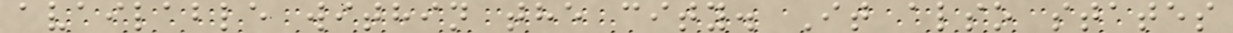available within the city. It also states
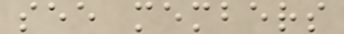see members
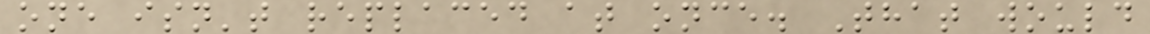one isn't replaced at once. That would
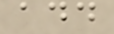add
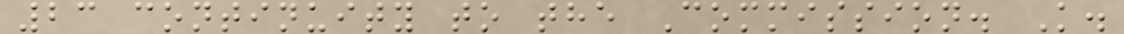23 continuity to the Commission. K.
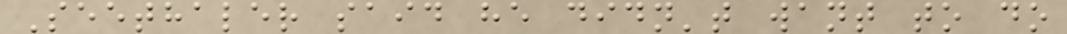Seethaler said he didn't want to do
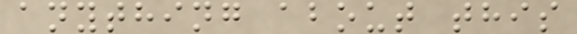anything about this
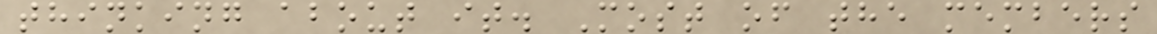thinking about it. Most of the members
